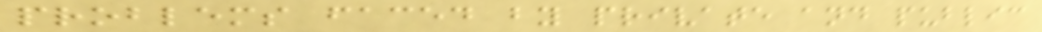problems faced by private and public
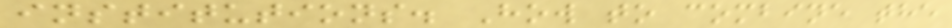institutions. How to combine the
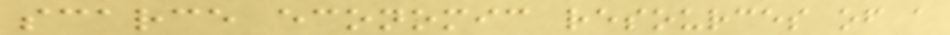scarce economic resources of a
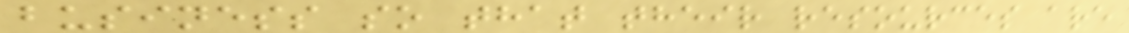business so that their resources are
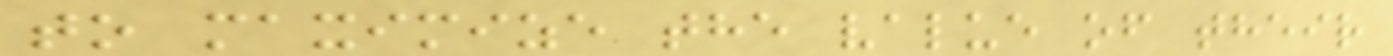to maximize the value of their
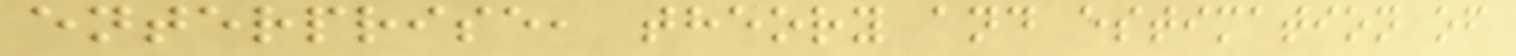enterprise, theory and estimation of
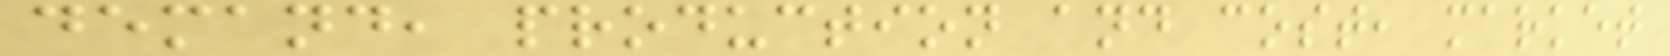demand, production and cost, market
